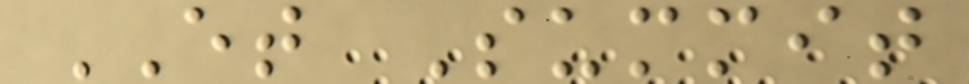ET Summit
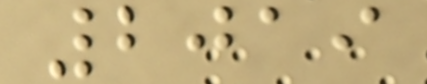2019
